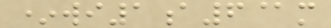*wi1a6@m
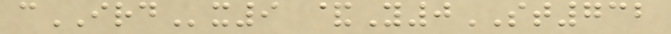cIRDx9 &Y0ST732
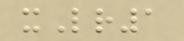xLr1
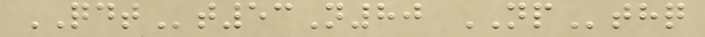QDTt53N80 NPthq
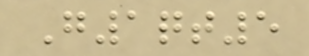G1qt5
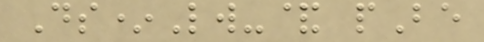Ds*Lw-& pBe
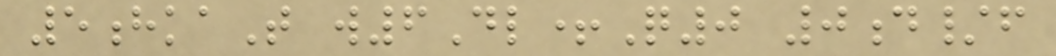5hkaT w6Dl+Q0 0d/f
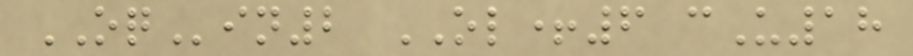OQin2 OL+6 cU18
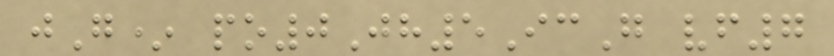jG* po0Jh5IcG vf7
